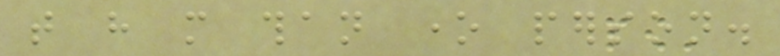that have more than one person.
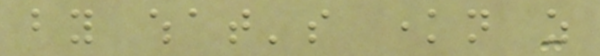by what's known as
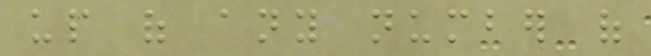up of any number of
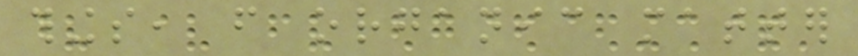things, from organic matter
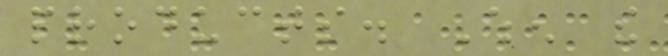products. When the
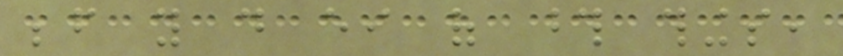before you do either of those things,
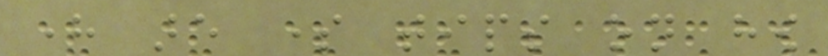here are some tips on how
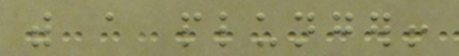with a plunger!
